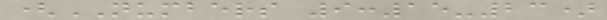(NUMBERS 9:15-23)
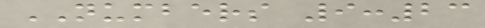NUMBERS 9:23
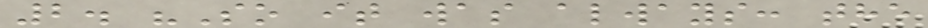2. "So it was always: the
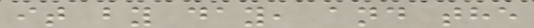it by day, and the
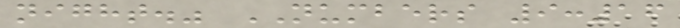night." NUMBERS 9:16
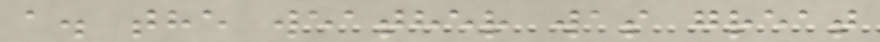a. the weather was great
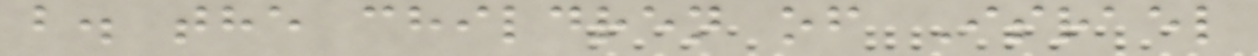b. the children of Israel
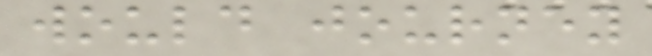would journey
